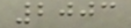2003
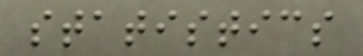statistics
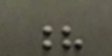?
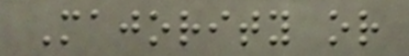Majority or
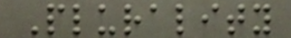Plurality
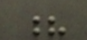?
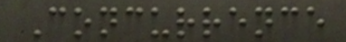Concurrence
